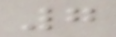7
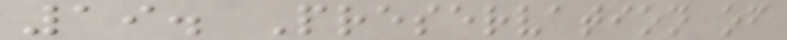19. Preservation of
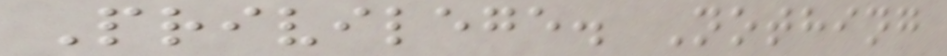Privilege. Nothing
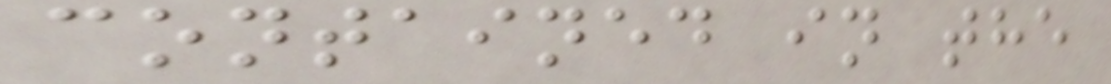contained in the
